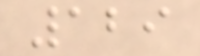129
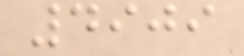4909
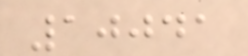10041
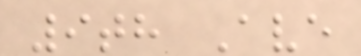9th Ave
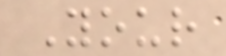Your
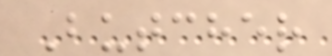Butcher
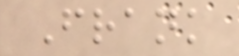Frank
